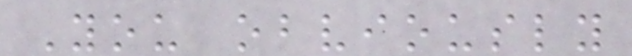You obviously
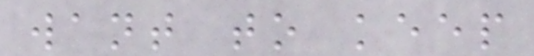want to keep
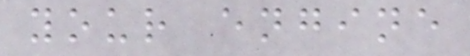your engine
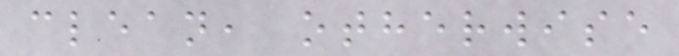clean, otherwise
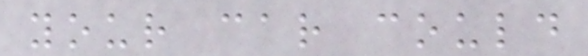your car could
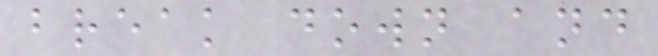break down and
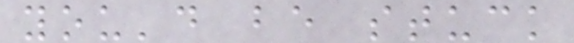you'd be stuck
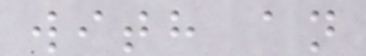with an
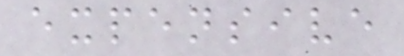expensive
